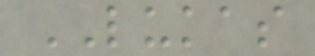LUKAS
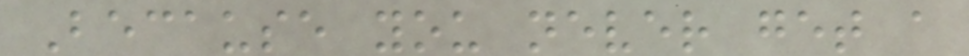Because you never get a
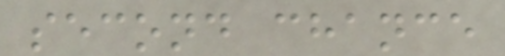second chance
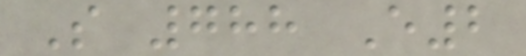S 788 E2
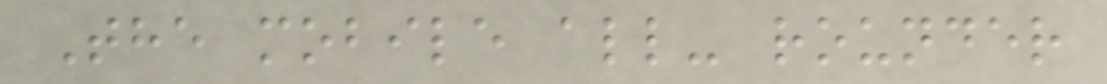The mobile all- rounder
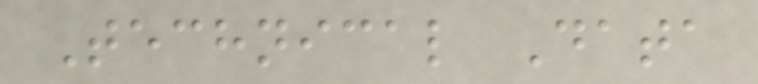Technical Data
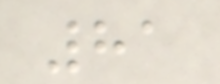81
